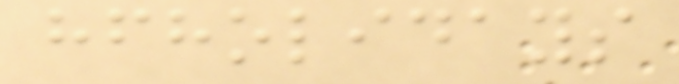hfholidays
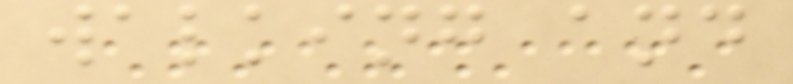walking and
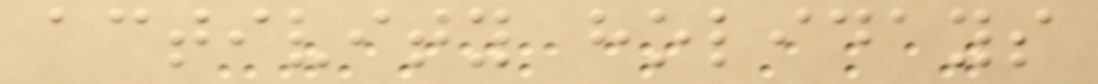activity holidays
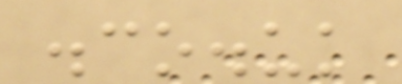.co.uk
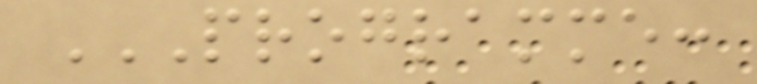PROGRAMME:
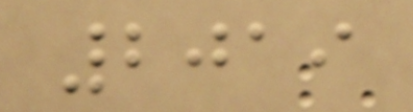2019
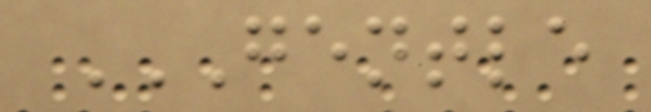GENTLE
